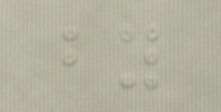by
